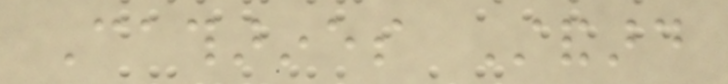Catharines Standard
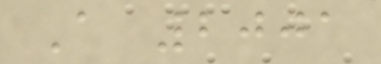A 2001
